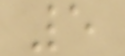5
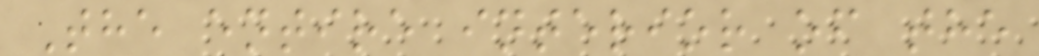The entire interior of the
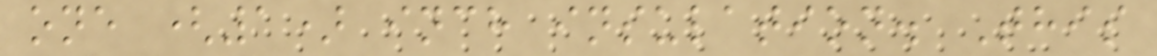one (1) inch insulation. This
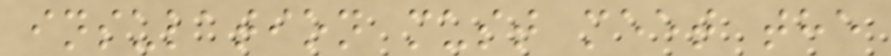insulation must meet the
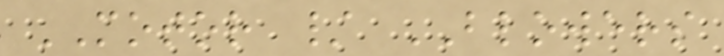MOTOR / BLOWERS
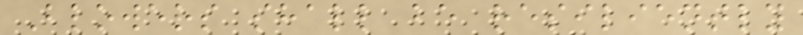Blowers shall be resiliently
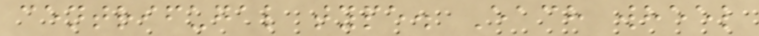centrifugal type. Each wheel
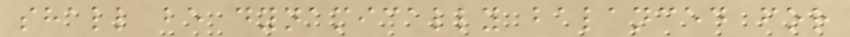shall be dynamically balanced for
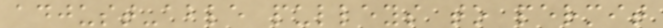adjust-able pulleys to permit
